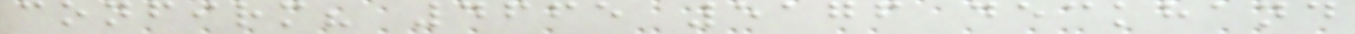confirm? 4665 5176 deckhand
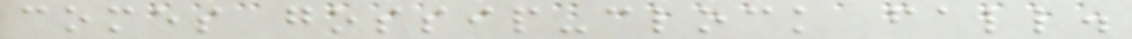comes gossip-clock fall.
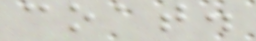coat.
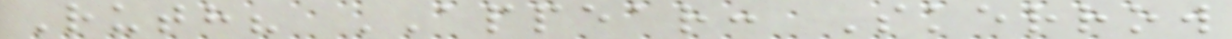Ruth? APPEAR: Skerrow
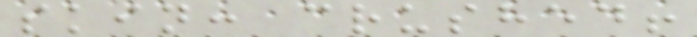skin: crushed!
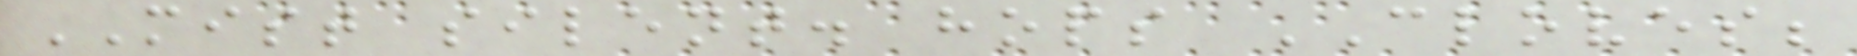MIST silent. hops CLOVES;
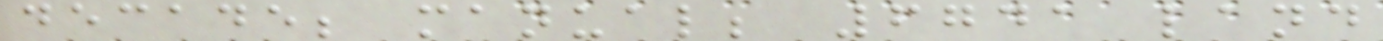decade; manual; 6741 land
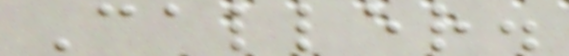Caller.
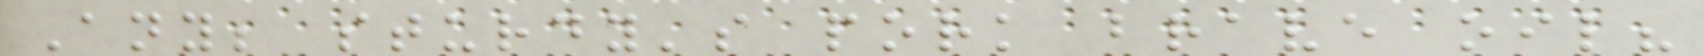Any; sturdy's pork brave oil?
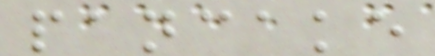pancake
